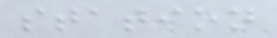station
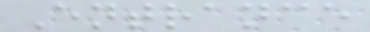Entrance
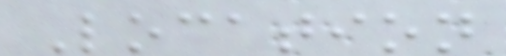Location
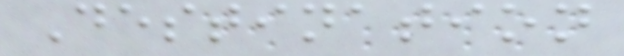Destination
